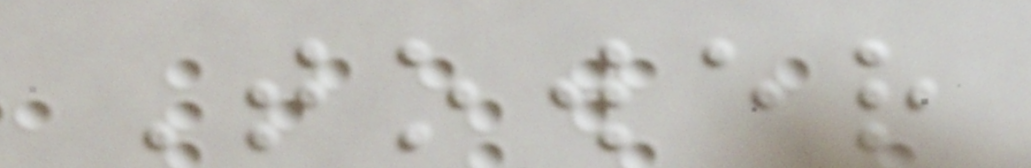Tower
